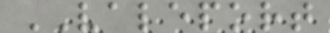VALEPORT
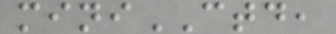miniCTD,
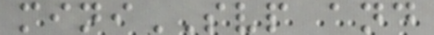miniSVP and
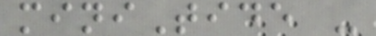miniTide -
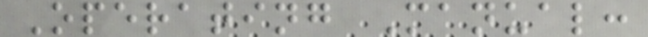Operating Manual:
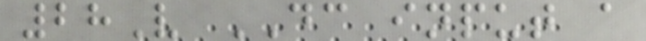28V DC input a
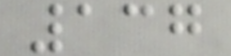137
